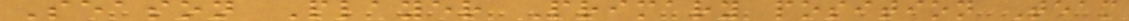Season Player Primary position Team
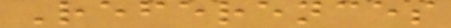References
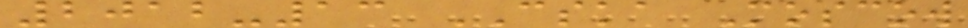2012-13 CSKA Moscow
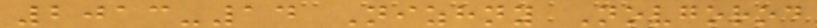2013-14 Nizhny Novgorod
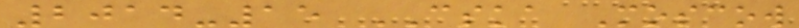2014-15 CSKA Moscow
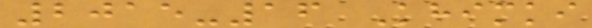2015-16 Khimki
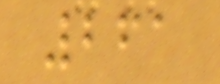261
